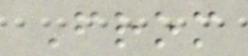From
